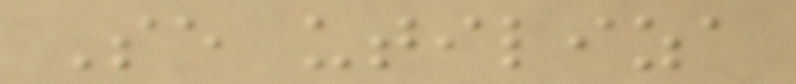Se utiliza
